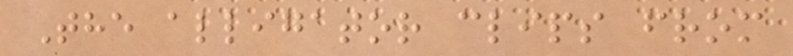The alligator clips from
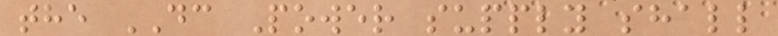the DC Power supply shall
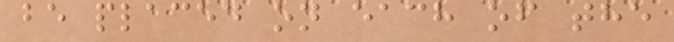be placed on each of the
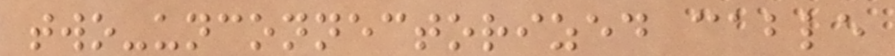two-unconnectorized cable
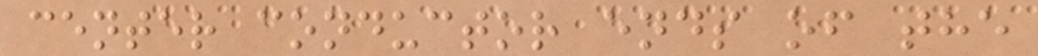center conductor ends of the
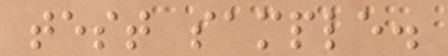test sample.
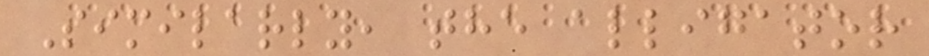Similarly, the alligator
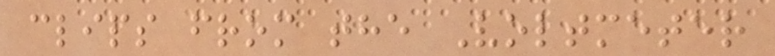clips from the Voltmeter
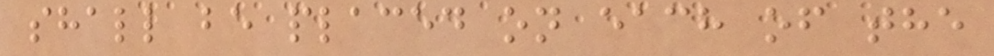shall be placed on each of the
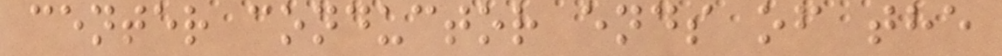center conductor ends of the
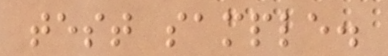test sample.
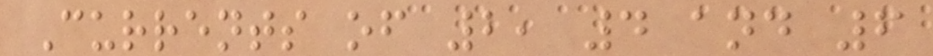Currents of 2, 4 and 6
